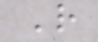R
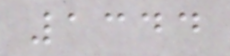1344
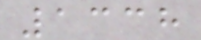1338
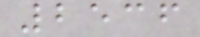2536
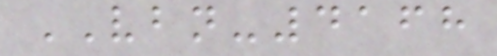VBN-4168
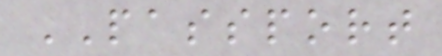PASSPORT
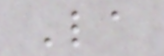La
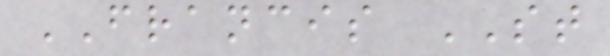FRANCIS ST
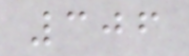306
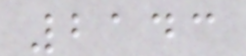2143
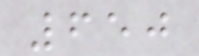650
